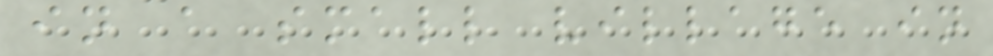in a small village in
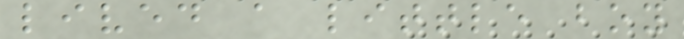lived a little boy
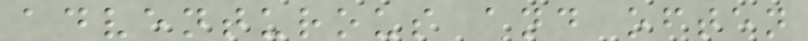adventurous and often
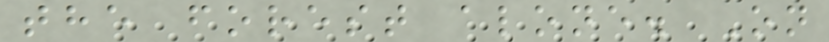the forest alone. On
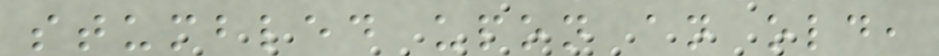stumbled upon an old,
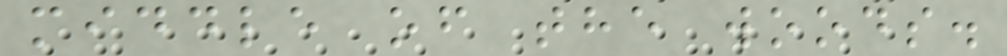middle of the woods.
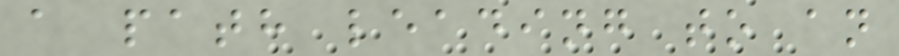a path leading to an
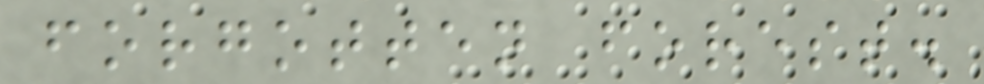forgotten forest.
